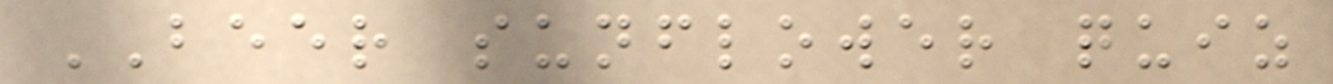BEER sunflower quiz
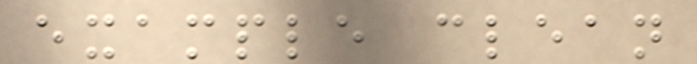example clean
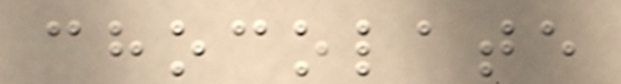chocolate
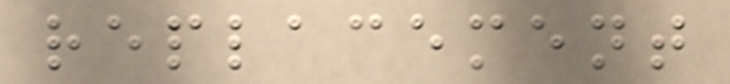replacement
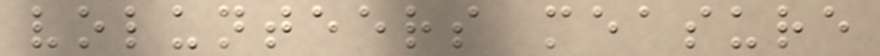volunteers measure
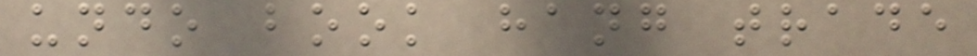undo book hang trade
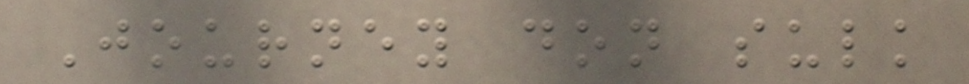Journey don sulk
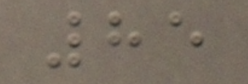85
